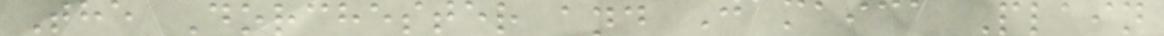The Dorchester and Jamaica Plain
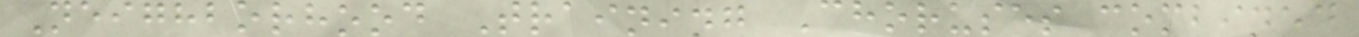Neighborhood Training Choruses combined
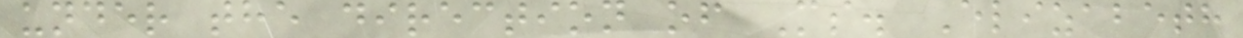under the direction of Ms. Elizabeth
